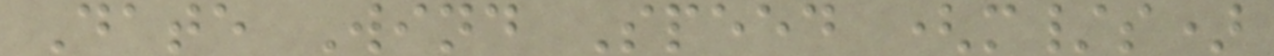Date Wind Speed (m/s)
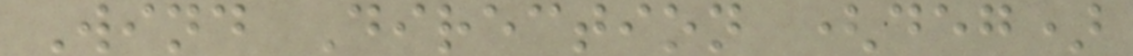Wind Direction (deg)
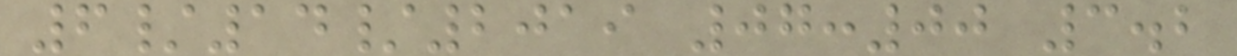6/14/2019 07:00 3.2
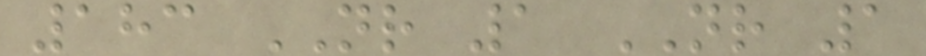183 NR 1 NR 1
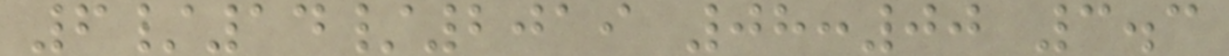6/14/2019 08:00 3.3
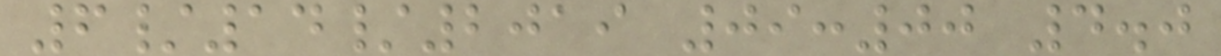6/14/2019 09:00 4.0
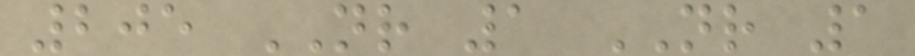205 NR 1 NR 1
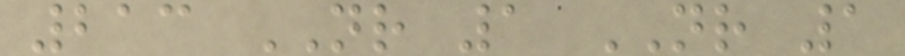213 NR 1 NR 1
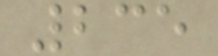235
